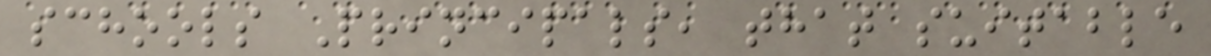schools Principals, that suitable
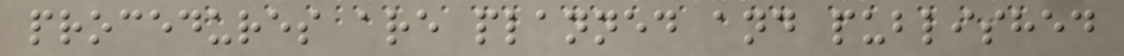procedures are planned and published
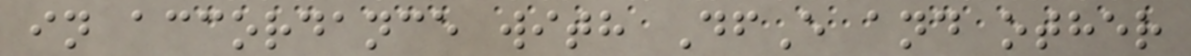in accordance with DfE and other
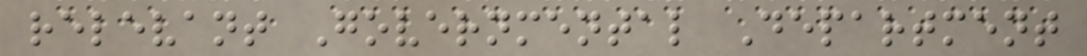relevant Governmental Department
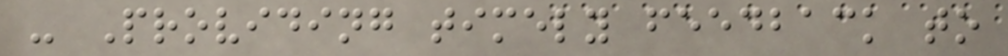- Providing timely feedback to
